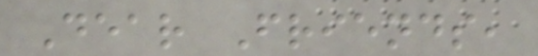Dear Friends,
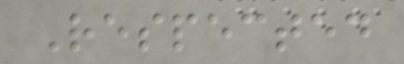Respected
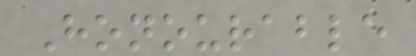Honourable
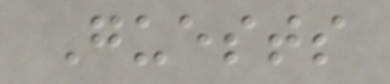Guests
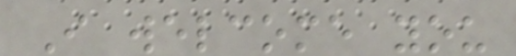I welcome you
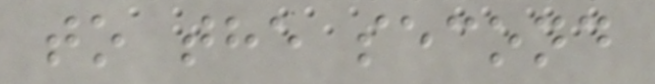to the second
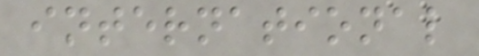international
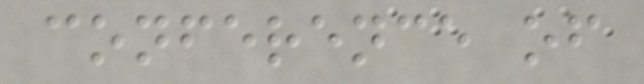conference of
